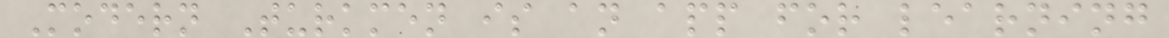Modern Turkmen is an app for learning
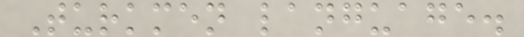Turkmen language.
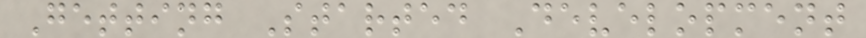Getting Started Development
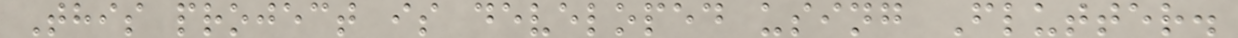This project is developed using Flutter.
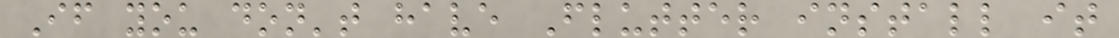If you don't have Flutter install it
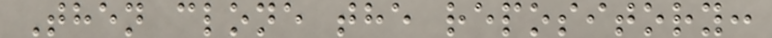Then clone the repository:
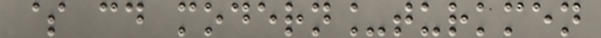$ cd modern_turkmen
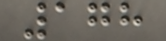178
